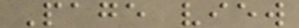Page view
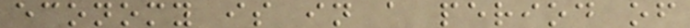economy is in a period of
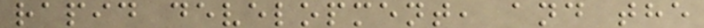rapid development, and the
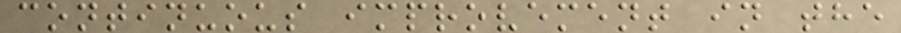continuous improvement in the
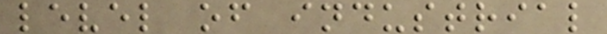level of industrial
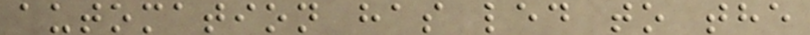automation has led to the
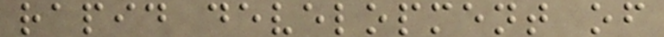rapid development of
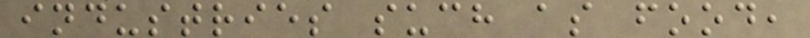industries such as food,
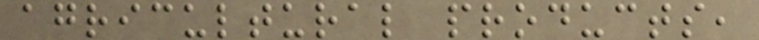agricultural products,
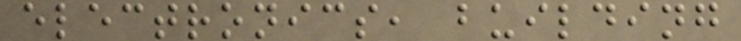electronics, building
